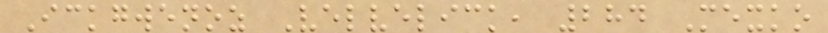Ickgwenoz Velvelick, 284 Mexko
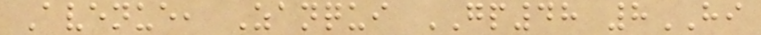Avenue, Zanqui GP48 8HI
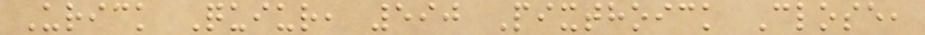Urick Quiur, 590 Pixthoick Close,
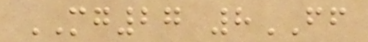MG27 8FF
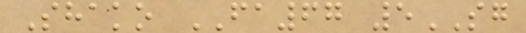Shako FA67 5SG
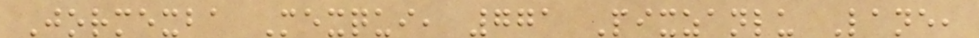Jormexba Mexqui, 771 Pixzanlu Lane,
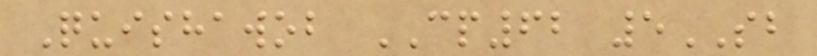Quishawob CP62 5SB
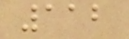112
